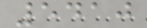5410
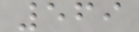569
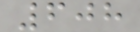608
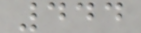444
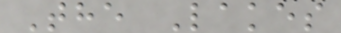The Lakes
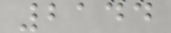2144
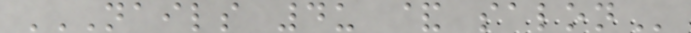NAILS 4U & SALON
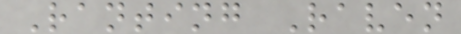Ranting Raven
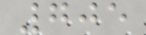705
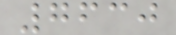7630
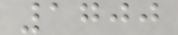1700
